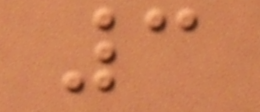3
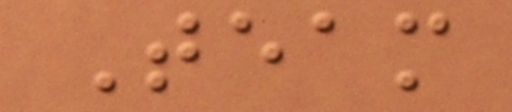Team
